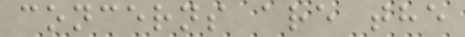concerns are the
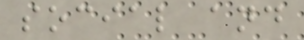social and
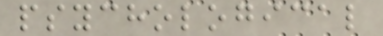psychological
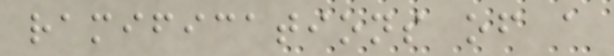ramifications of a
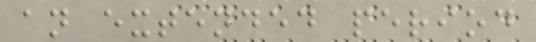an extended period
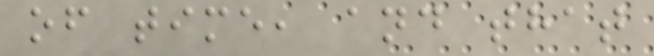of time, and that
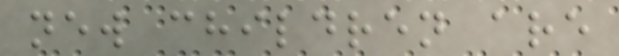new children are
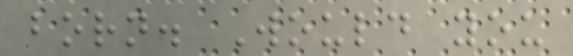born. Would you
